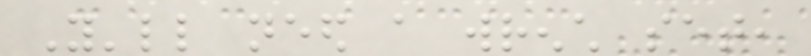You'll need a wrench set,
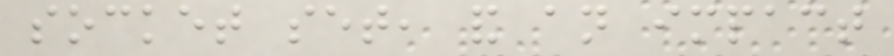socket set, and an impact
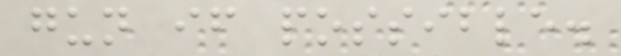gun if possible.
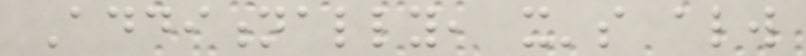Additionally, it's always
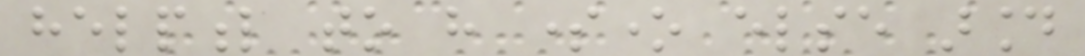helpful to have someone else around
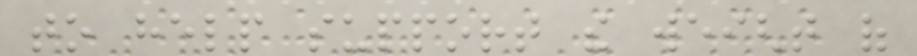to help support the weight of
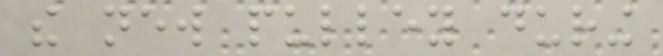the new pulley during
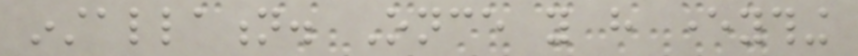installation. Once you have everything
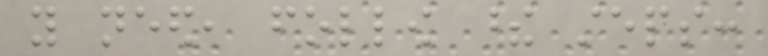you need, follow these steps:
